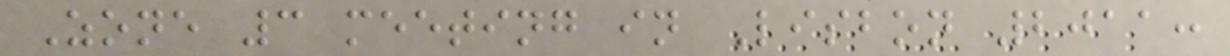Zone 3 meeting in Lisbon 2011:
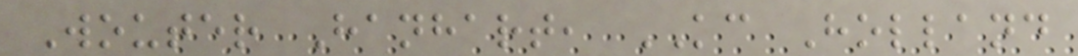Wouter Hanhart, KC Holland
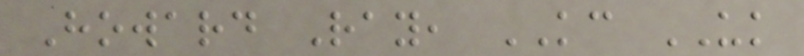Howard Ray, KC UK
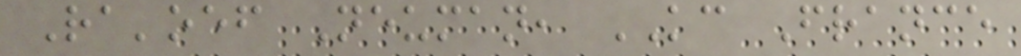Ra'oef Neuman, KC France
